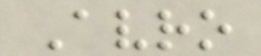Avro
